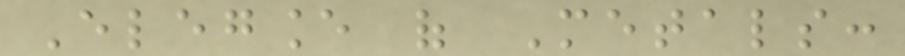Elegance of Metals:
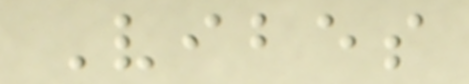Vibes
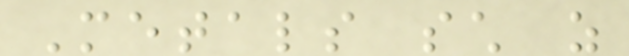Metals such as
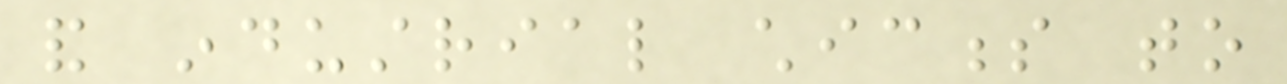and industrial chicness to
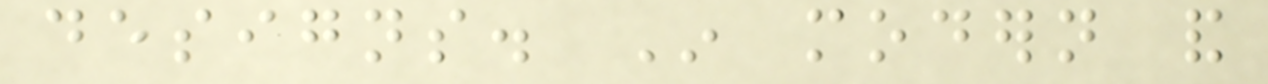designs. In modern and
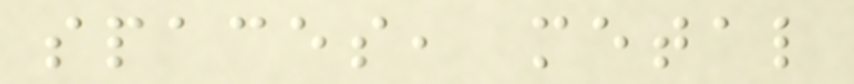spaces, metal
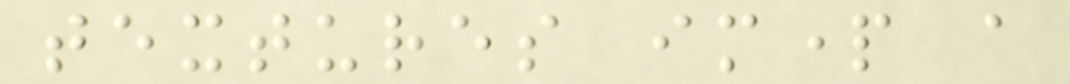textures impart a
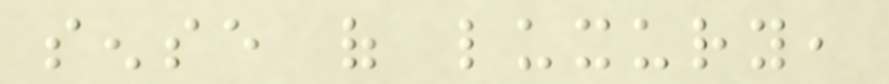sense of luxury,
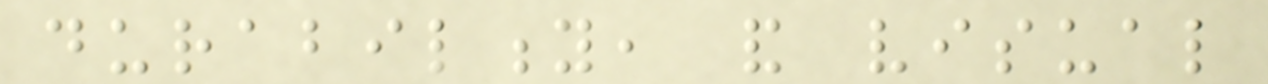durability, and visual
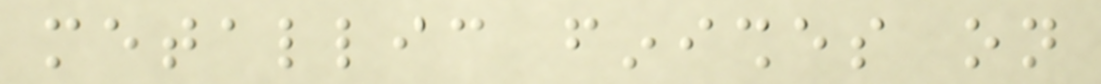metallic finishes on
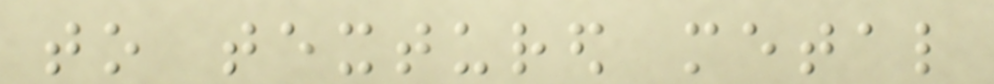to textured metal
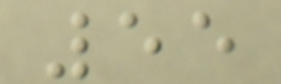55
